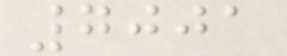7001
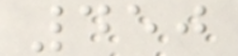450
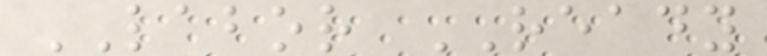LABOR READY
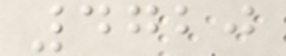4720
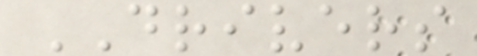DRIVERS
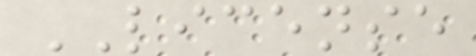LICENSE
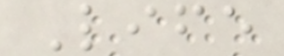Life
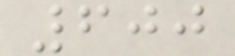600
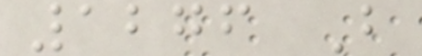1276 B
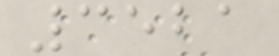3521
